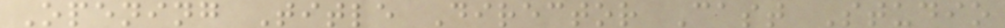Opening Title Director Cast Studio
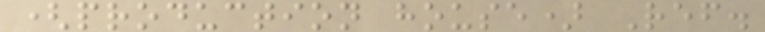(production house) Ref.
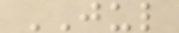JUL
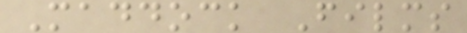Maddock Films
